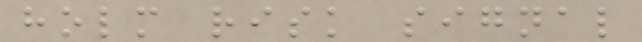holm risk signal
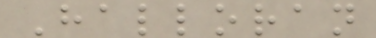Halloran
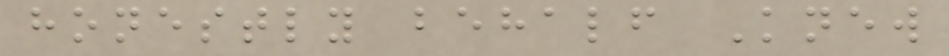honestly behalf Knew
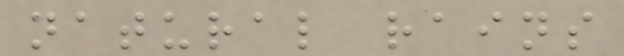natural rains
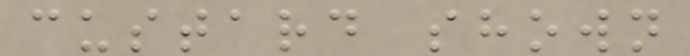custard shown
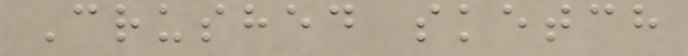Crushed sketch
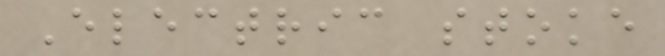Electric stoke
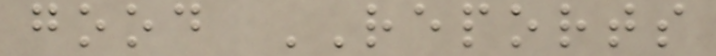good REPORTS
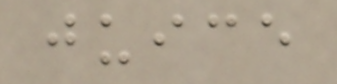juice
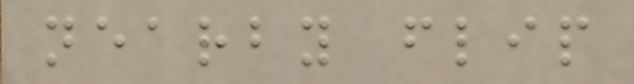nearby flip
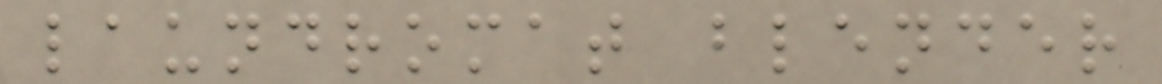laundromat blender
